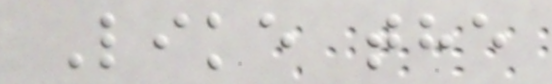Like the
